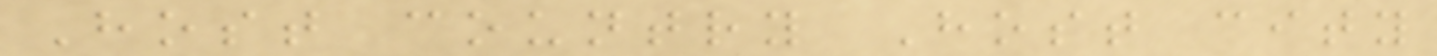Host country Host city
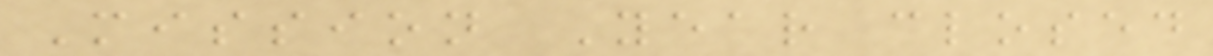Mission Year closed
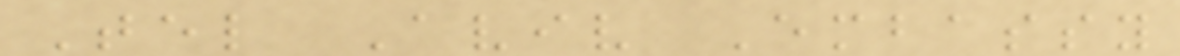Tel Aviv Embassy
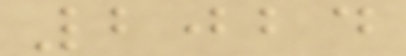2024
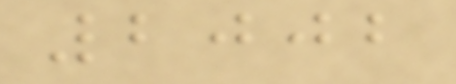2002
